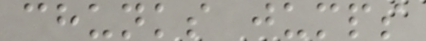chunks jumps
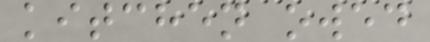kitchen owed
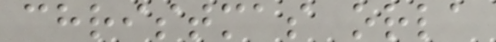christmas orla
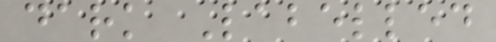dark Labelled
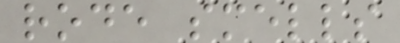rode smells
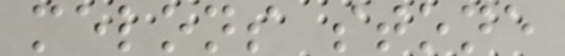melons stone
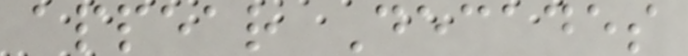appear Decades
